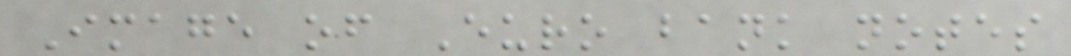Image of Euro bank notes
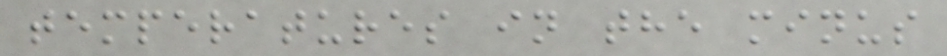temperatures in the minus
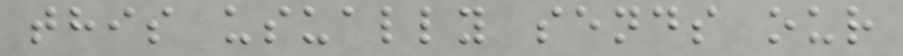this usually sends our
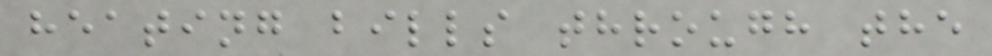heating bills through the
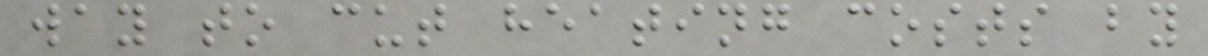way to cut heating costs by
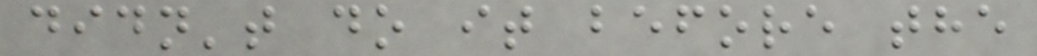didn't do it before the
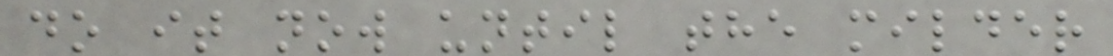do it now until the milder
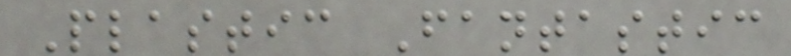Plastic Fantastic
